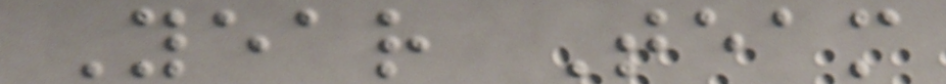Year Team
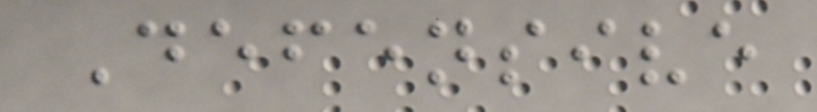Defensive
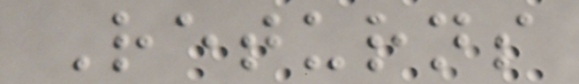Returns
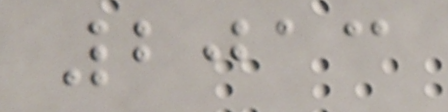2013
